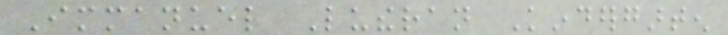Immanuel Lutheran Kindergarten
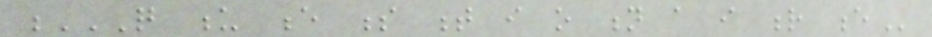Q U E S T I O N A I R E
